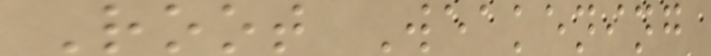Root Weakening
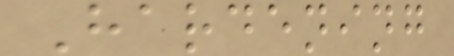Hardening
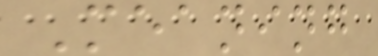Meaning
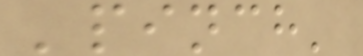'pinch'
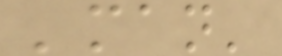'man'
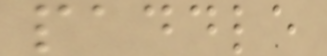paddle
